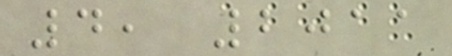4, 2011
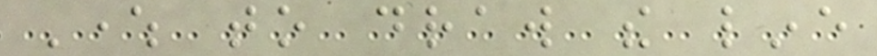Where to draw the line
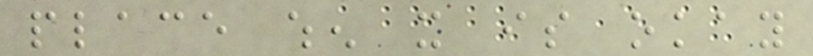place when it is okay
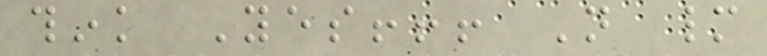think Yes!!! Not many
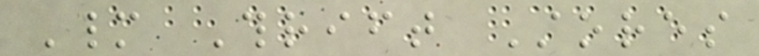Many Thrift Stores
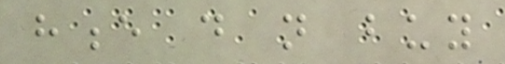hence do not buy
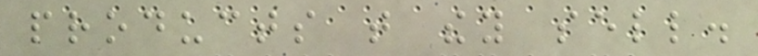products that they sell.
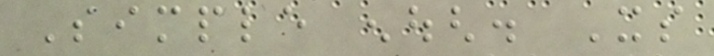Simple enough. Its
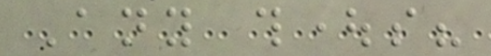Any thoughts?
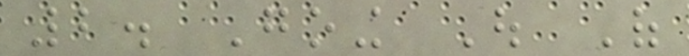2. Going Out Of
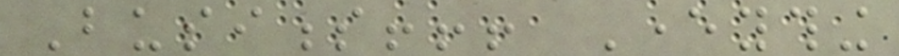Business!!! Everything
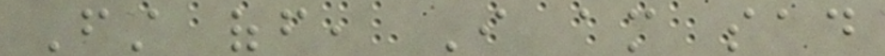First off, I am sad
